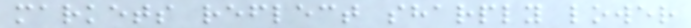markets reflect sharply lower
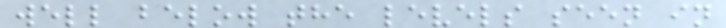well below the levels seen in
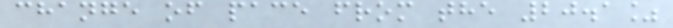change of pace from the 20.1%
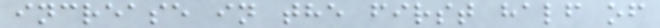increase in the first half of
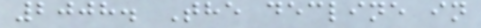2008. The decline in
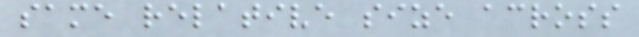same relative size across
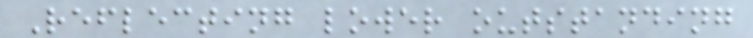Reflecting lower outstanding
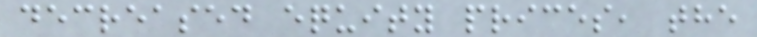decreased equity prices, the
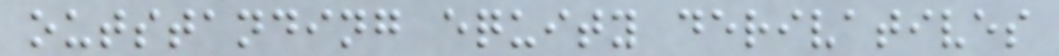outstanding equity derivatives
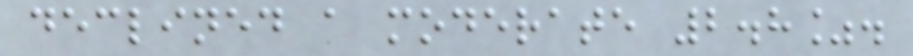declined a moderate 2.8%.
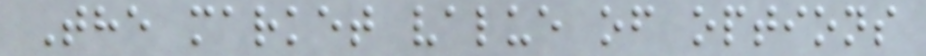The market value of options
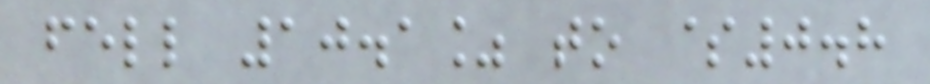fell 10.1% to $0.8
